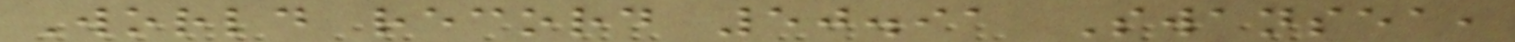World record 50.91 Swansea,
